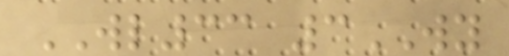WL33 3WY
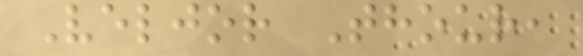Veljor Thour,
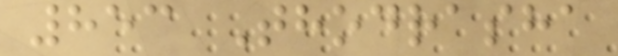853 Thodrasha
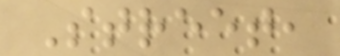Street,
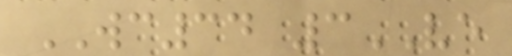WC34 3VE
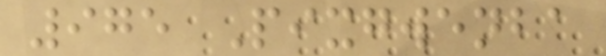975 Pixgwenba
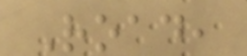Road,
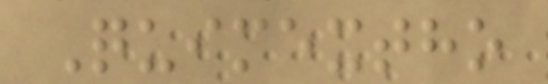Quimextho
